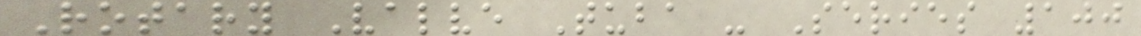Rotary Valve Tuba - Series 100
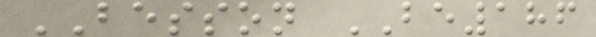BESSON BE186
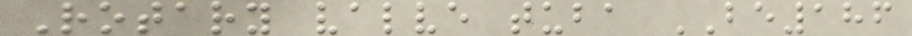Rotary valve tuba BE186
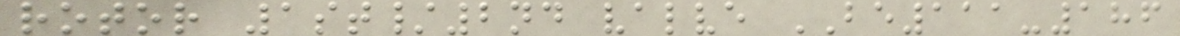rotor 1st/2nd valve BE111-186
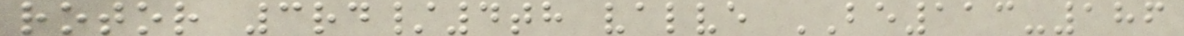rotor 3rd/4th valve BE113-186
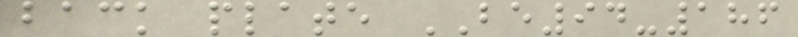back plate BE94-186
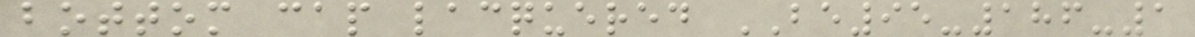bottom cap lacquered BE95-186-1
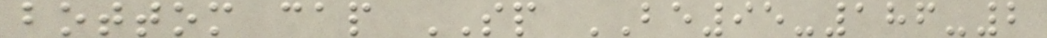bottom cap SP BE95-186-2
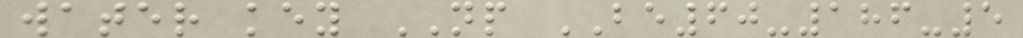water key NP BE60-186-5
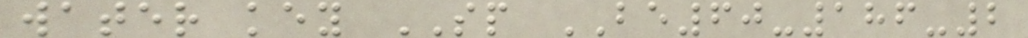water key SP BE60-186-2
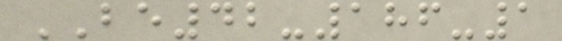BE42-186-1
